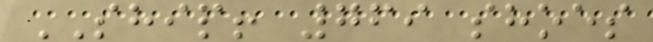SHIP! 769 shoes
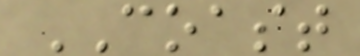COAST
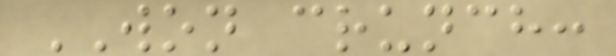WON crunch:
